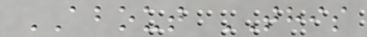ABOUT THIS
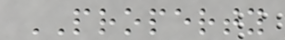PROPERTY
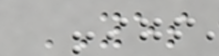YES
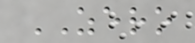ZERO
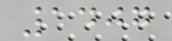1407
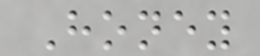Honey
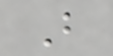B
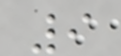9
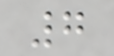7
